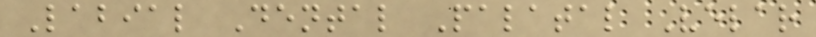Labial Dental Palatal Velar
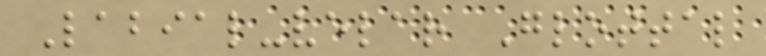Labial-velar Glottal
